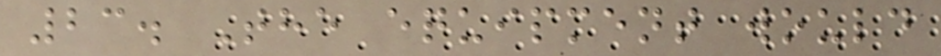23. The equipment would
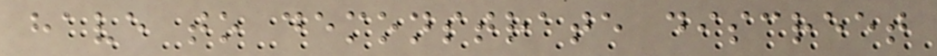have to demonstrate discreet
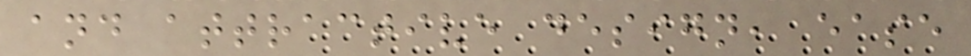and attractive design, ease
